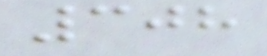308
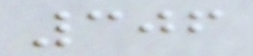306
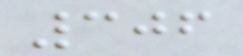306
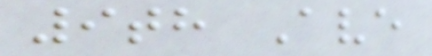9th Ave
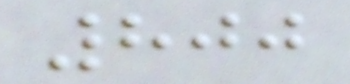800
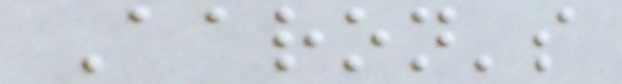Aaron's
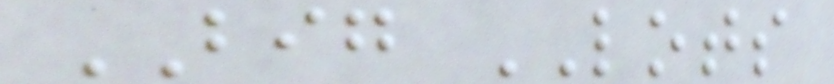BIG LOTS
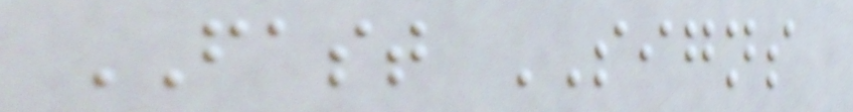FAST SIGNS
